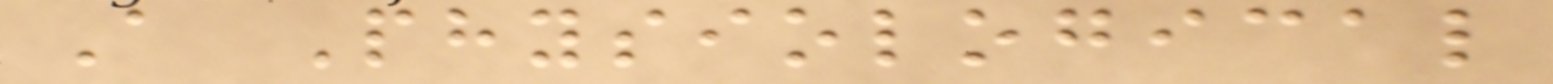A Physiological
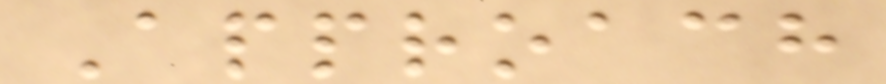Approach
